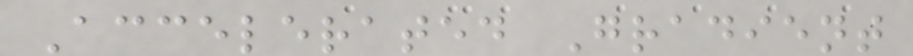Accelerated Gradient
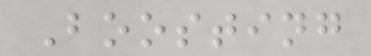Boosting
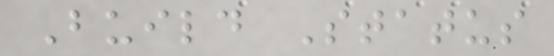Build Status
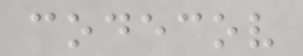codecov
